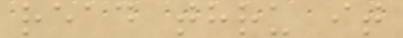read thru it
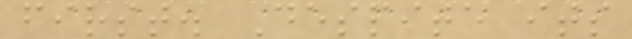first. Despite its
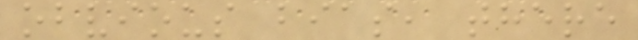obvious bias, there
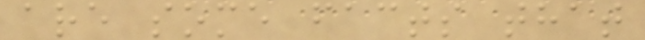are some facts that
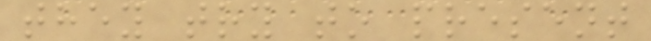they try to present
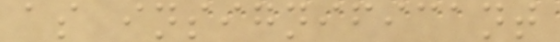as insignificant
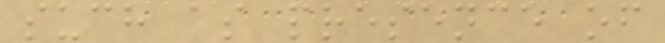such as presence of
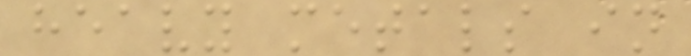heavy metals in
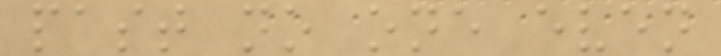past no one even
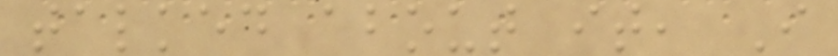talked about it, I
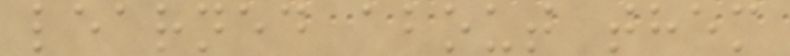learned about them
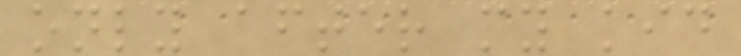only after my kid
